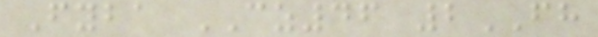Fyba CZ46 2FH
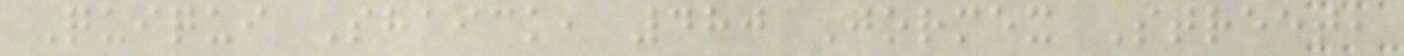Quiqui Shaick, 480 Jormex Street,
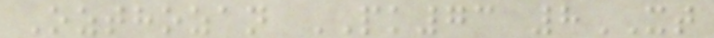Ozthozan PK73 8XT
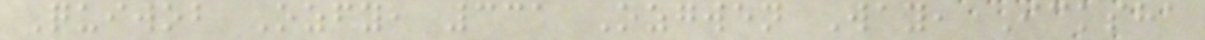Quiwob Ozfy, 331 Ozgwen Way, Icksha
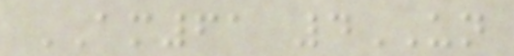AM61 4UN
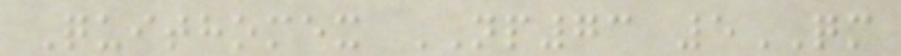Quithomex NP73 5QM
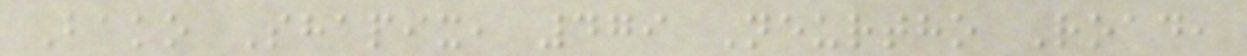Bako Shapix, 479 Neurtho Road,
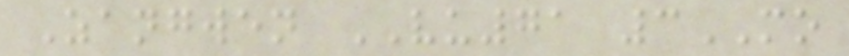Zangwen VU71 3MO
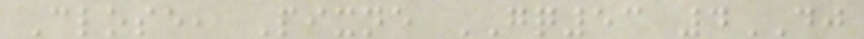Close, Pixne GQ53 4DJ
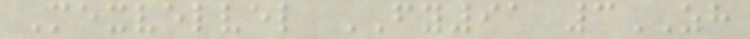Mexvelvel FY91 3ZH
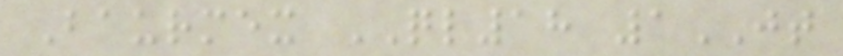Baurmex QL18 1JT
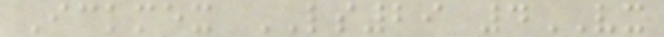Ickmex LS29 4VX
